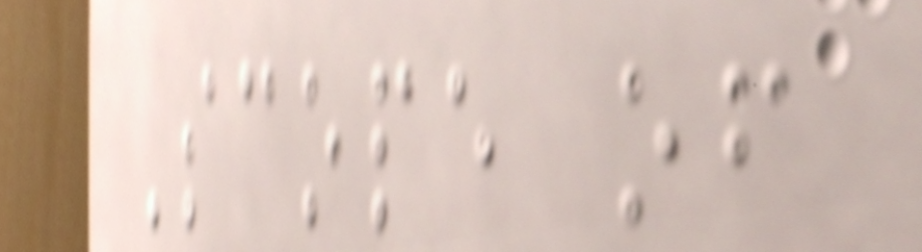Scope of
